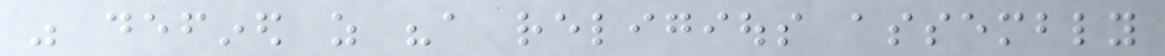was defined as "a religious assembly
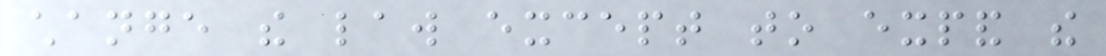change the law except to expand the
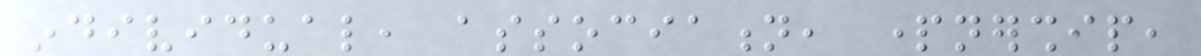individual, association, partnership,
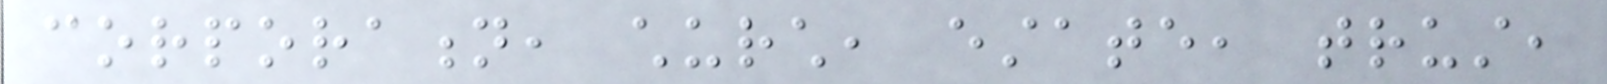corporation, church, estate, trust,
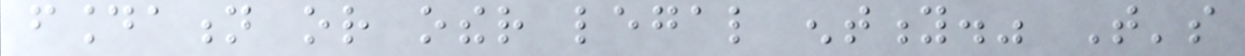foundation or other legal entity." That's
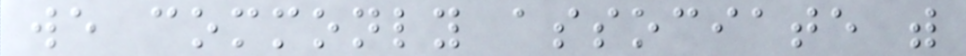we commonly associate with
